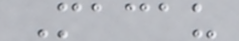Macau
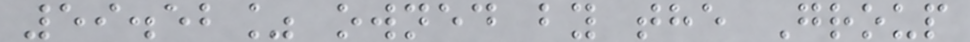59.52% owned by the Group
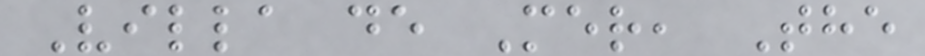Villa de Mer, The
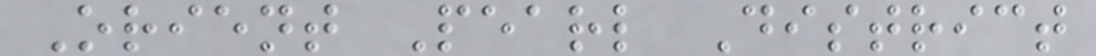Orient Pearl District
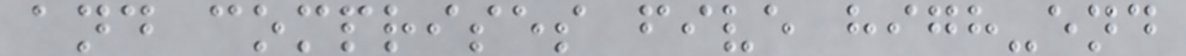and comprises five high-end
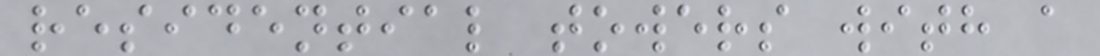residential towers with a
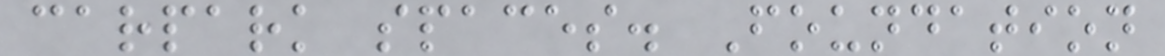carpark spaces. Foundation
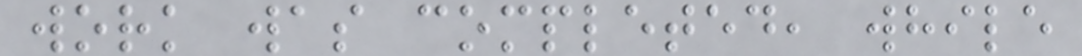work was completed, while
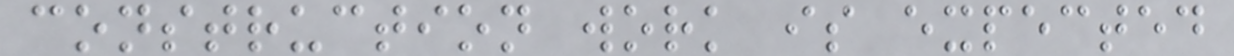construction work is expected
